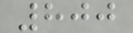800
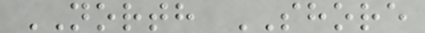NORTH SHORE
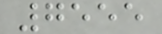7555
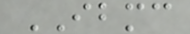IBMC
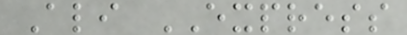Ali EXPRESS
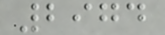2974
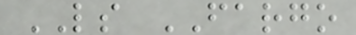LS FARGO
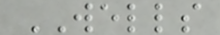WELLS
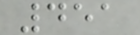451
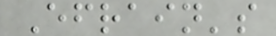Efrain's
